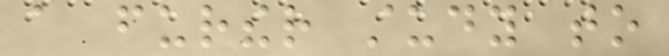a further study to
